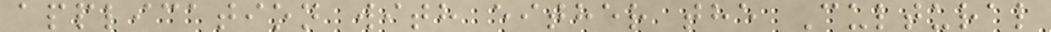application with either the Cultural
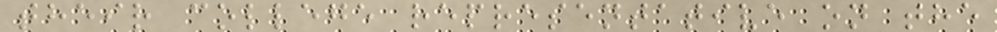their college representative on the
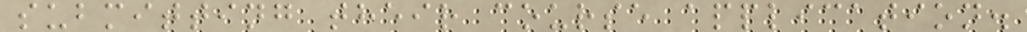submitting their course application.
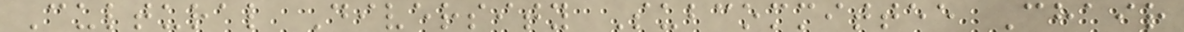Cultural Diversity Subcommittee Chair
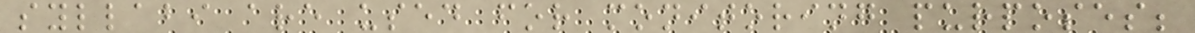syllabi are used for monitoring purposes;
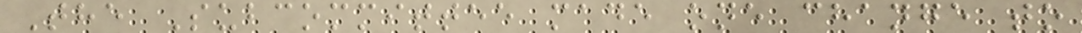The Subcommittee made one change to
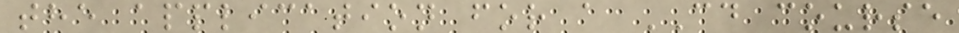the application for a CD course
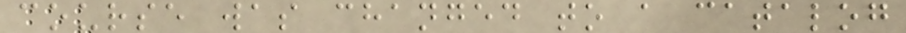course was changed to a catalog
